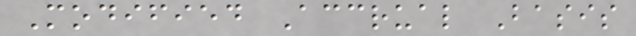Modified Accrual Basis
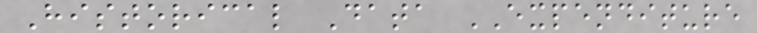Historical Data EXPENDITURE
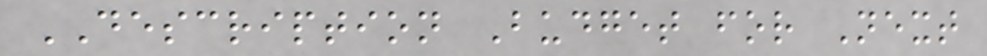DESCRIPTION Budget for Next
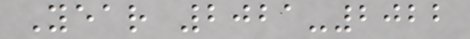Year 2021-2022
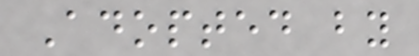Adopted by
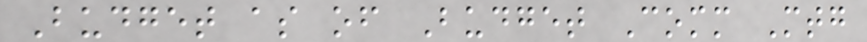Budget as of Budget Comm Mtg
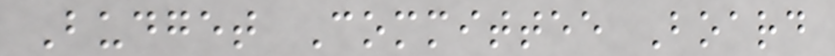Budget Committee Board
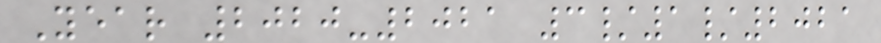Year 2020-2021 3/1/2021
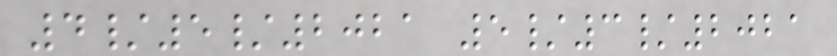4/5/2021 5/3/2021
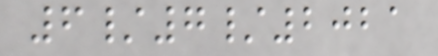6/7/2021
